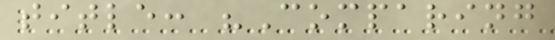title: "Comparing
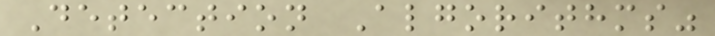Detection Algorithms"
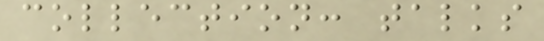collection: talks
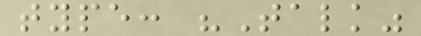type: "Talk"
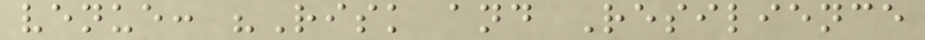venue: "Risk and Resilience
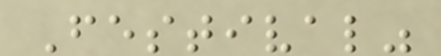Festival"
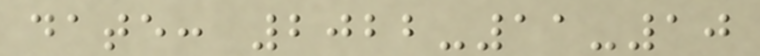date: 2022-11-10
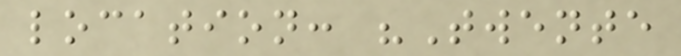location: "Twente
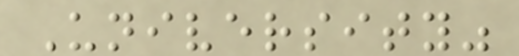University"
